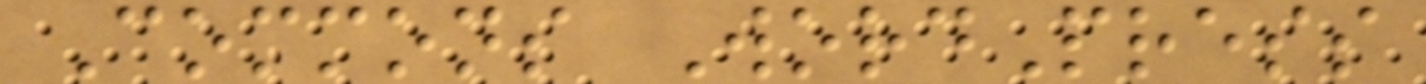Commons WordPress
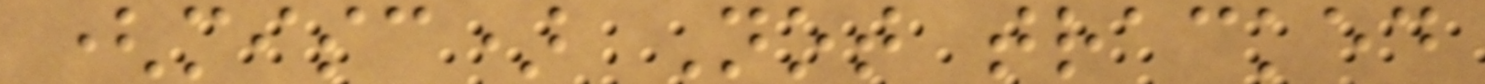(misc) Not tracked
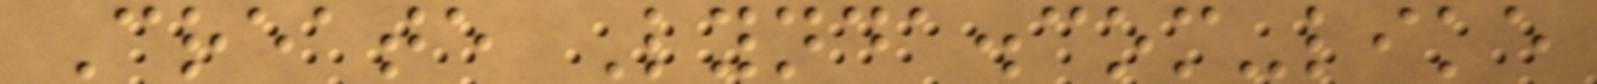Create Lynda.com-like
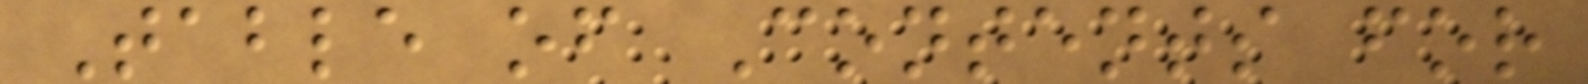Table of Contents for
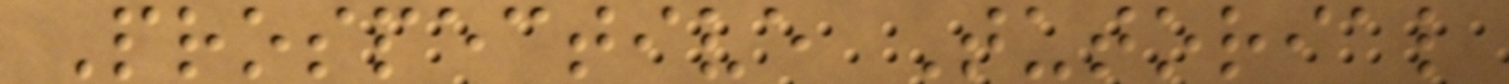Prospective Tutorial
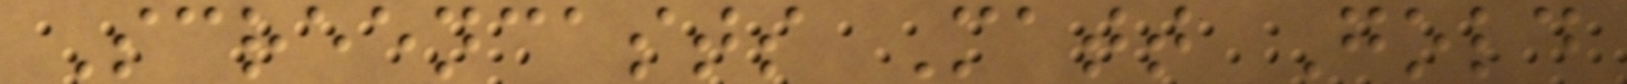Screencasts Matt Gold
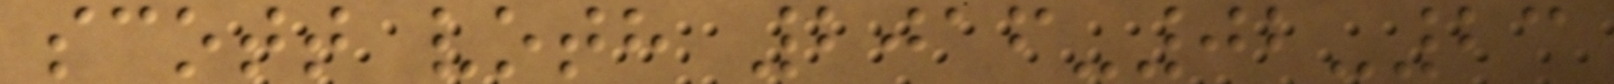scott voth 2016-02-23
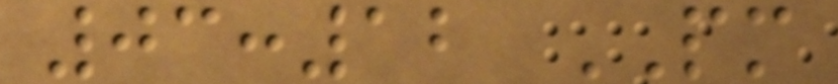03:12 PM
